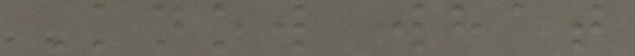Know what
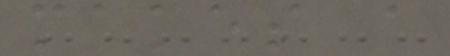makes a
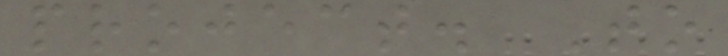project. To
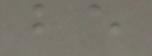be
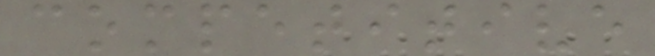competitive
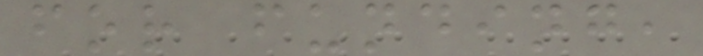for funding,
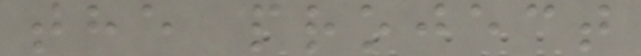the project
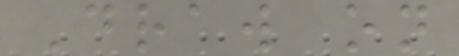Draw on
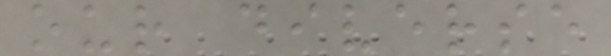our diverse
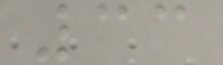33
